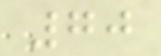70
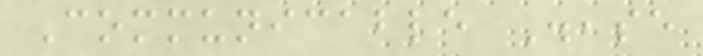Communicable Disease
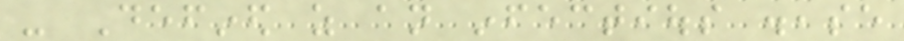- Defined as an infectious disease
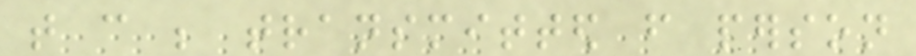that can be transmitted from person
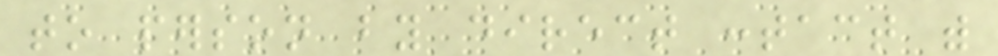to person by direct contact with
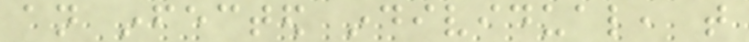an infected individual, that
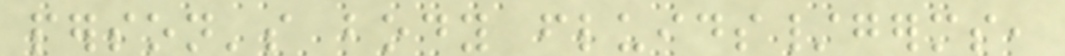person's body fluids/germs,
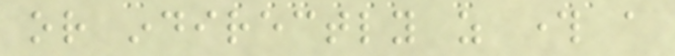or indirectly as through a
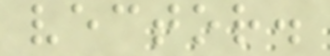vector.
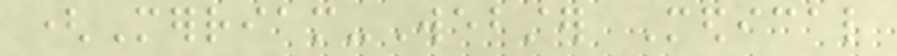(Merriam-Webster Medical
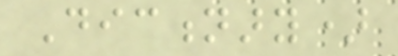Dictionary)
